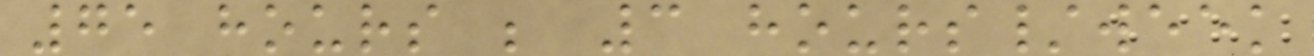75 hours ; 3 hours/week
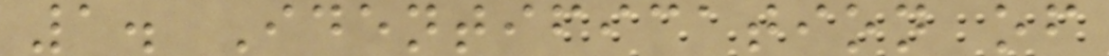1. Identification of
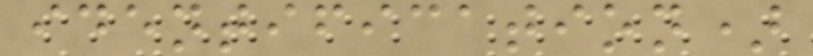identification)
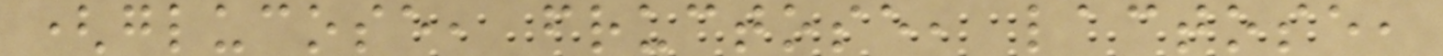(glucose, fructose, lactose,
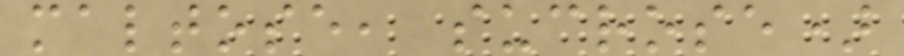maltose, sucrose)
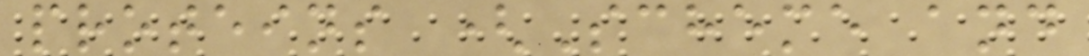proteins (Scheme and
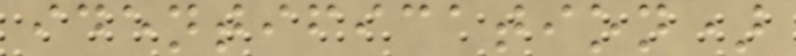identification)
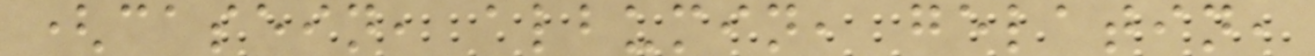(casein, albumin, gelatin,
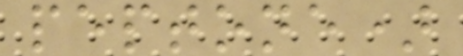peptone)
